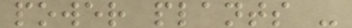power plants -
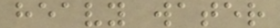heavy water
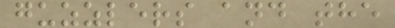guzzlers and the
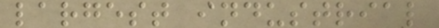largest industrial
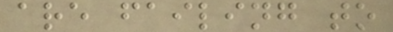are failing to
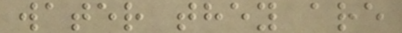water they are
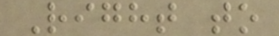Right to
